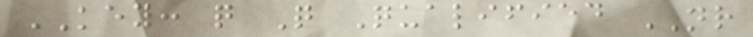KEY: q Q Qualified NR
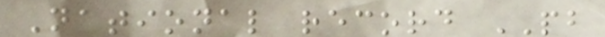National record PB
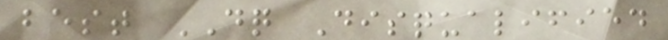best DQ Disqualified
